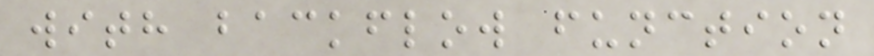with backflow function
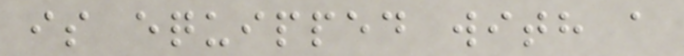is equipped with a
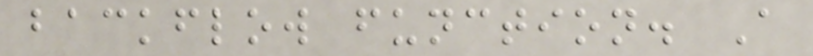backflow function. A
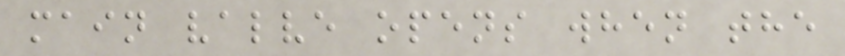main valve opens when the
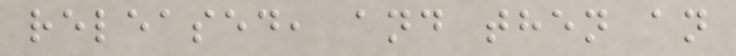released, and then an
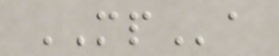MPa
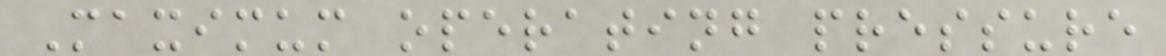Maximum operating pressure
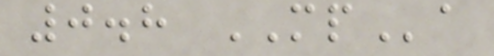0.8 MPa
